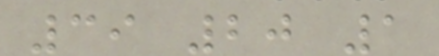39 20 1
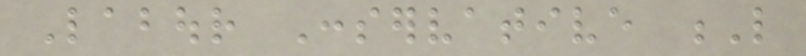Labour Conservative L
